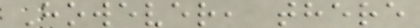However, there
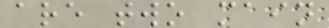are two main
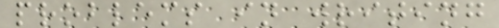problems in writing
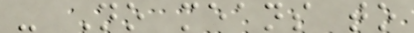- No means to
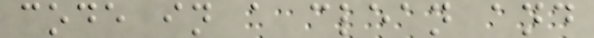code in a clean and
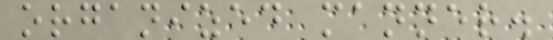organized manner.
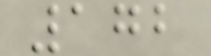172
